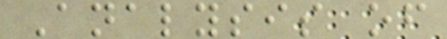Analysis of
